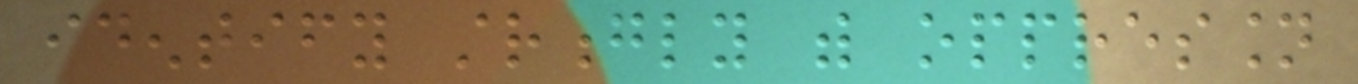identify strongly with oppression
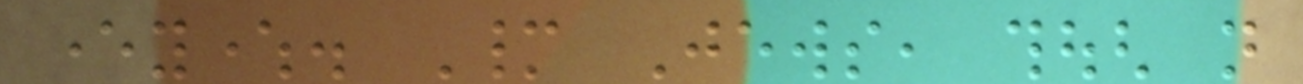everywhere. Many Jews, though not
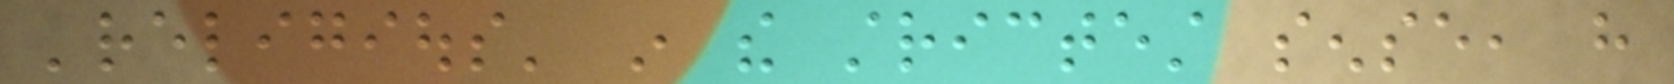'religious' in the strictest sense, have
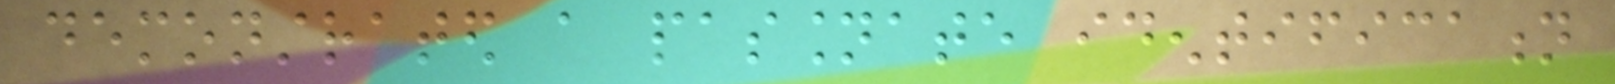demonstrated a passionate identification
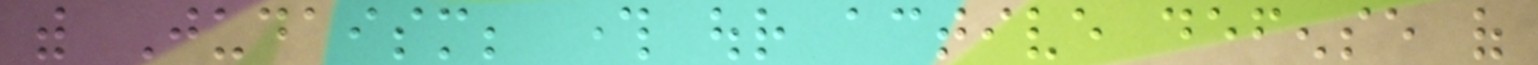with Judaism; through our active defense of
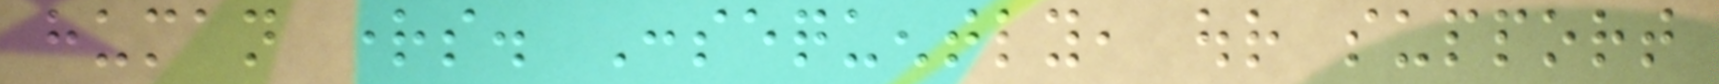human rights. Consequently, our support
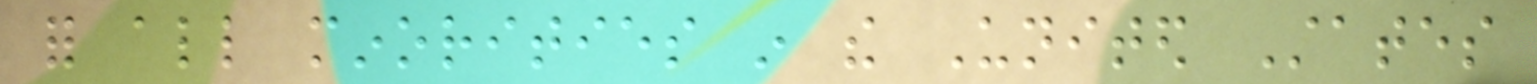for all minorities in the United States
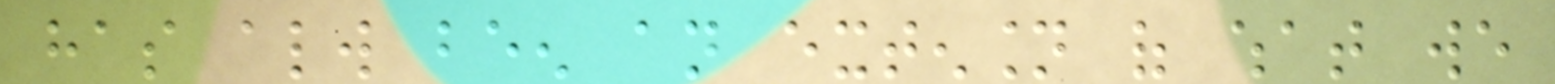has always been an extension of what we
